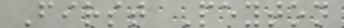First Peyton
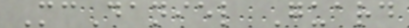McDaniel Guard
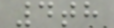4th
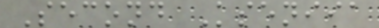Second Kseniia
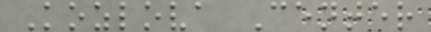Kozlova Center
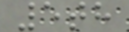5th
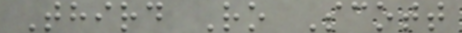Third Ro Scott
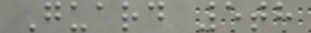Guard 5th
